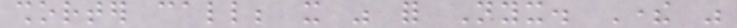shorter call; it was for Nyx. There was
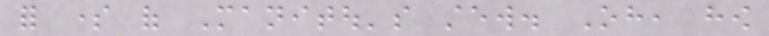for some of Manitou's stew. Oh, how
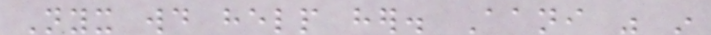Nyx would help her. Aani was in
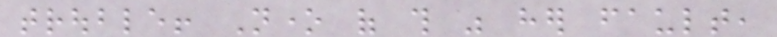trouble! None of this was her fault,
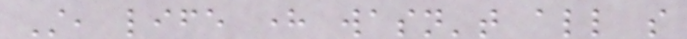Still, life here wasn't all so
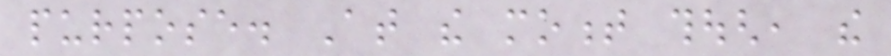purpose. At the moment though, the
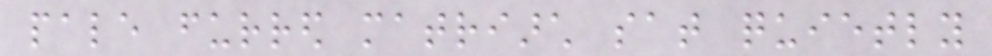pale furred matriarch sat quietly
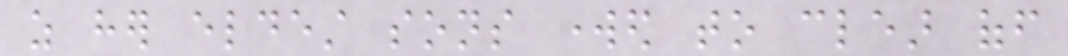as her eldest sons worked to clear off
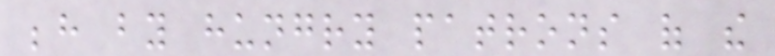behind by hungry patrons of the
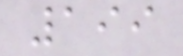199
